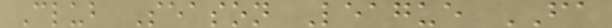Club Season League FA
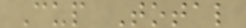Cup Total
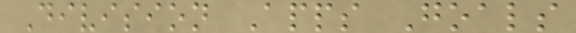Division Apps Goals
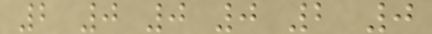2 0 0 0 2 0
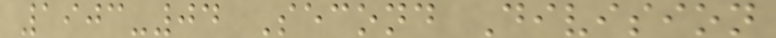1903-04 Second Division
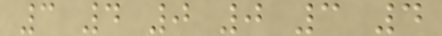3 4 0 0 3 4
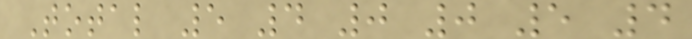Total 5 4 0 0 5 4
